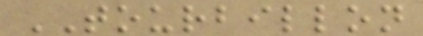TOURBILLON
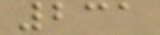231
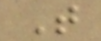T
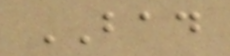BAD
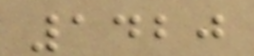1420
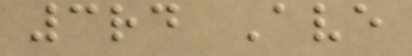3rd Ave
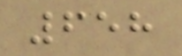658
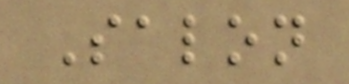Salon
